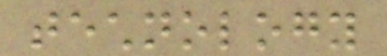technology
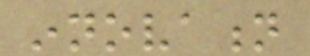innovation
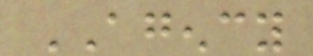AGENCY
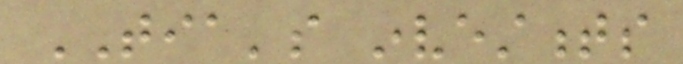TIA's investments
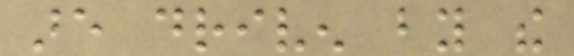are driven by the
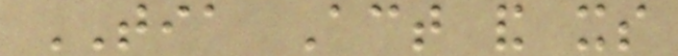TIA Act and its
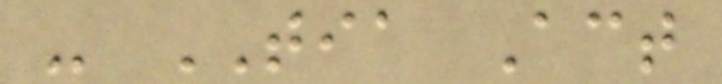- TIA Act
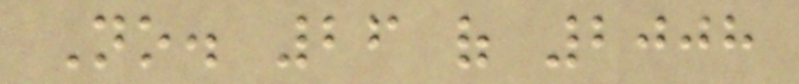No. 26 of 2008
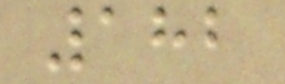182
